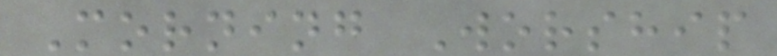Morning Worship
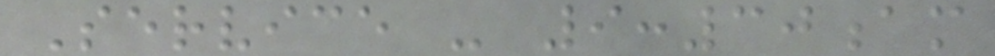Service - 9:30am
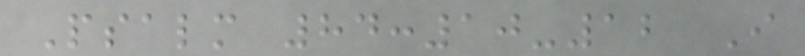Psalm 84:10-12 I
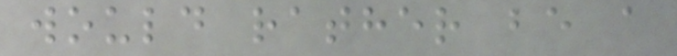would rather be a
